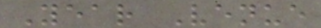Year Venue
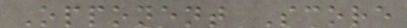Opponent Score
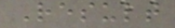Result
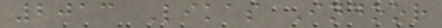2013 Likas Indoor
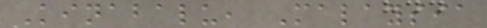Kinabalu, Malaysia
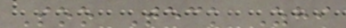Soo Teck Zhi
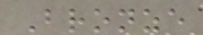Bronze
